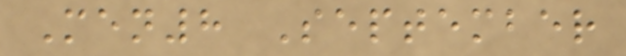Men8 September
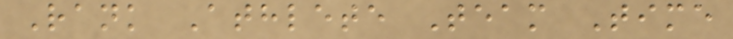Rank Athlete Team Time
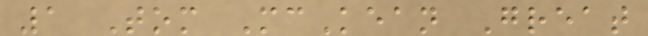1 Tom McKean Great
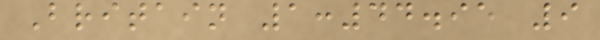Britain 1:44.95 9
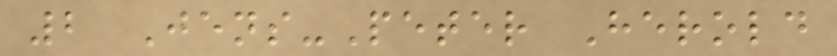2 Jens-Peter Herold
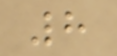8
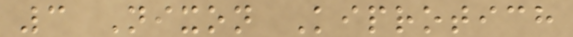3 Nixon Kiprotich
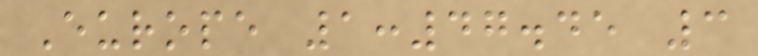Europe 1:47.45 3
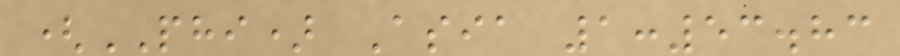(PHI) Asia 1:53.83
